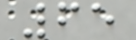65
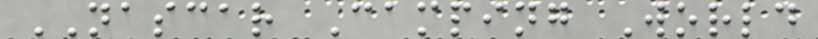NASCAR Camping World
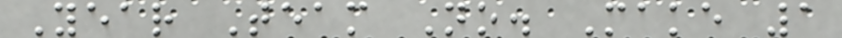Year Team No. Make 1
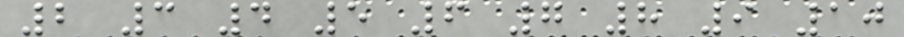2 3 4 5 6 7 8 9 10
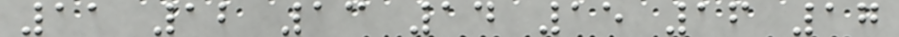11 12 13 14 15 16 17
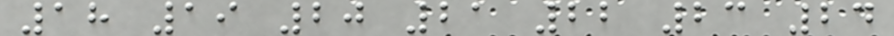18 19 20 21 22 23 24
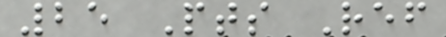25 Pts Ref
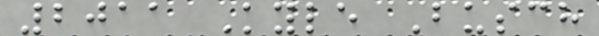2011 Kyle Busch
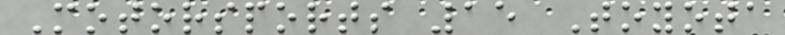Motorsports 15 Toyota
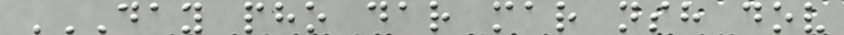DAY PHO DAR MAR NSH DOV
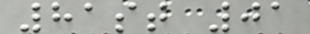81st 01
